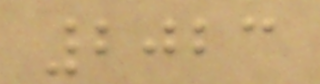2023
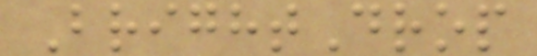BrightDrop
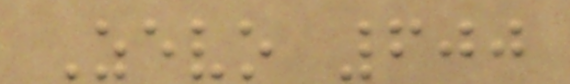Zevo 600
